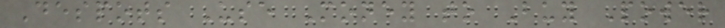Despots Use Money to Buy Power
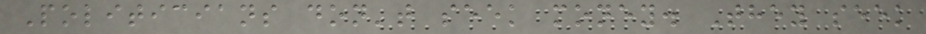Politicians don't seek money. They seek
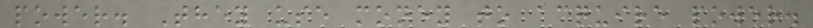power. They use money to acquire power.
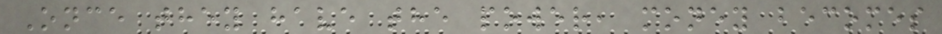Once they have the power, money becomes
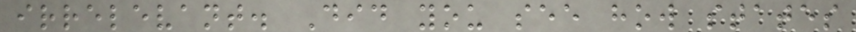irrelevant. Did you see how states
